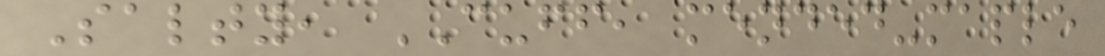Salty, CUFF, mended-maple
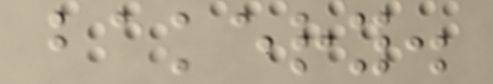bakery.
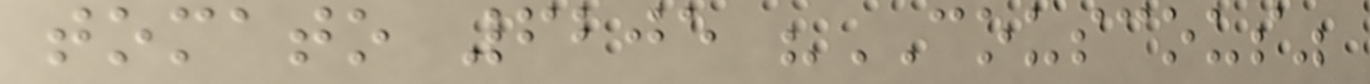tomato 6205 "COUSCOUS"
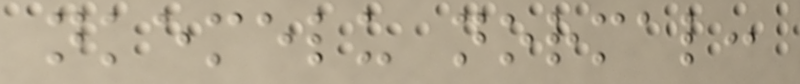nkemelu normal:
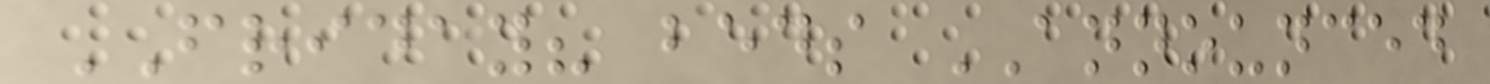FRIDAY? beds ANNOUNCED
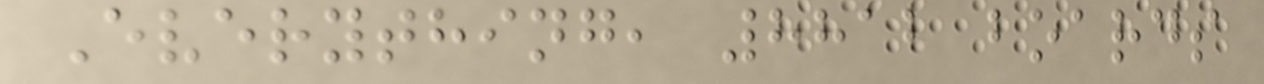Everything, 8812 boards
